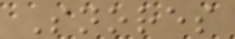Snores
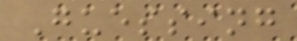Guessing
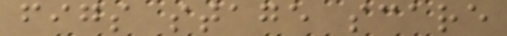figs stage scare
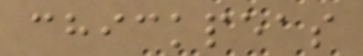chickpeas
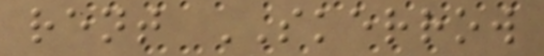rent SKERROW
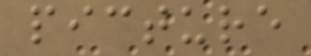picture
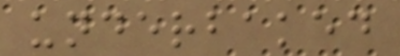underbaked
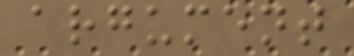argument
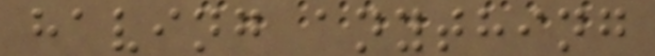having anything
